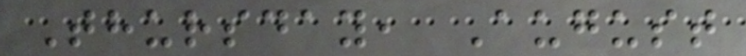Thursday, August
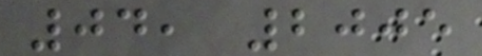04, 2005
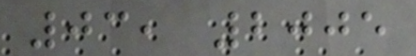03, 2005
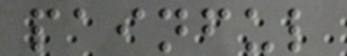painful
